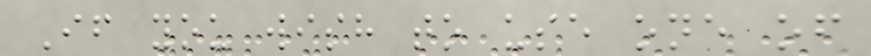If you wish to use one of
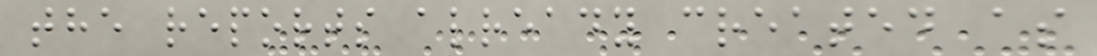the reports already created as
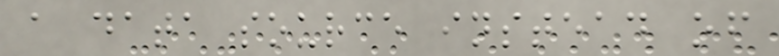a data source instead of
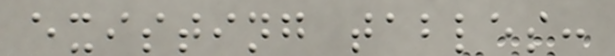existing tables:
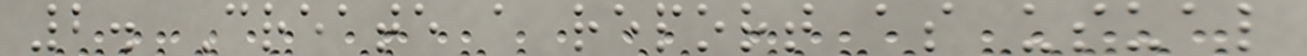2. Create a report as usual
